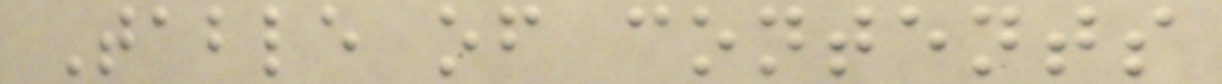Table of contents
